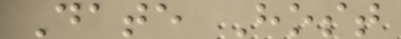Date Host
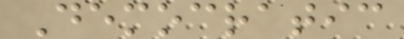Democratic
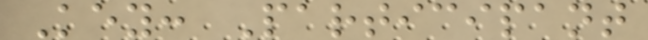Key: Participant
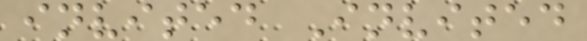invited Invited
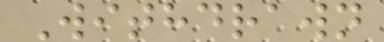Withdrawn
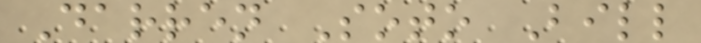Darren Soto Bill
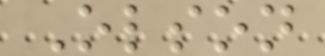Olson
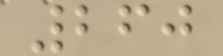260
